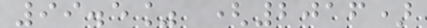99.5% (2016)
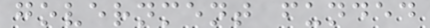government funded
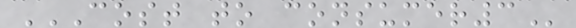COST TO CONSUMER3
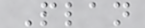Plan
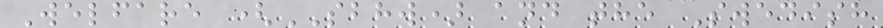Welfare (SBHW) and the Swedish
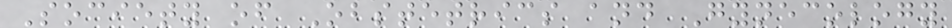Society of Obstetrics and Gynecology
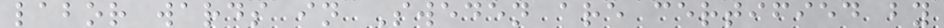labor wards in Sweden are certified by
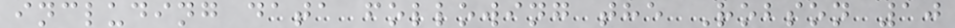including data following the Robson 10
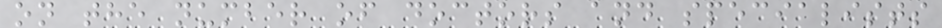on the number of doctors and specialists
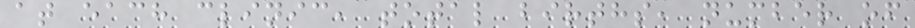at each clinic, total births, number of
